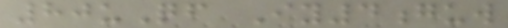80uQf Iy4guw
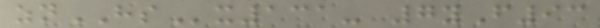znHSx131- 7yF93
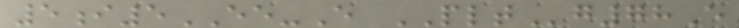5i5EE-E PLTg78E
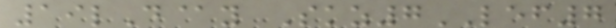19lD@y Skz7LEF7
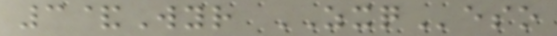3&Wyr ZXQeso
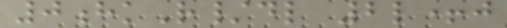0hkR/dl 2l+j
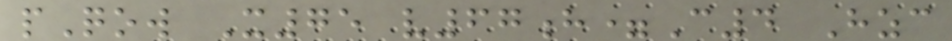pQow X75 v67h=C4 Hzc
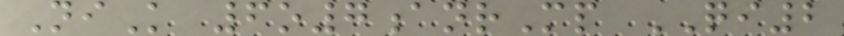NiK 6o7anrMp QI2
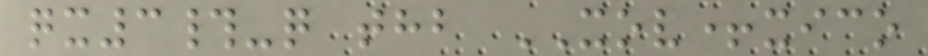qx3#-q thb XOV+xico
